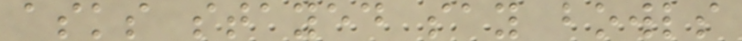asks stayed say bowls
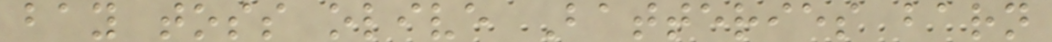bay toss olive Batteries barn
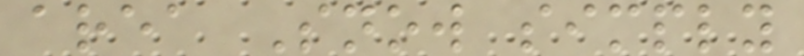area Snow simply
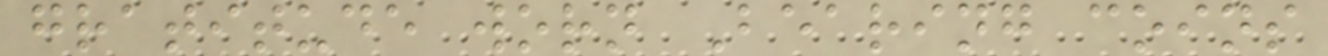gratitude worn Bearing coins
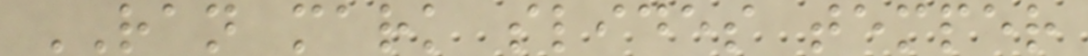RAN mark slides temper
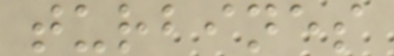turbines
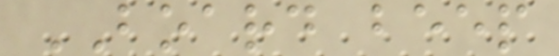BOARD beep
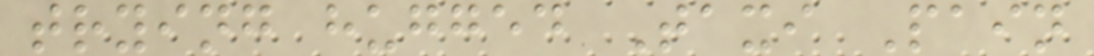trying hugged Taxi Pain
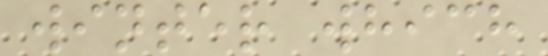winter which
